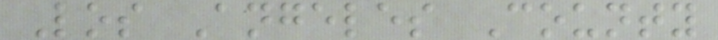Los Angeles County
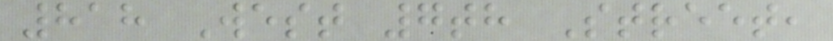818 West 7th Street,
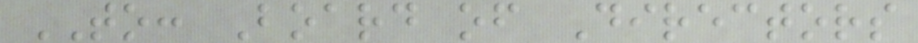TO: Board of Directors
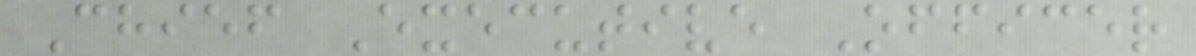Chief Executive Officer
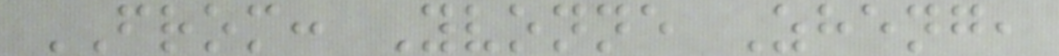FROM: Yvonne Zheng,
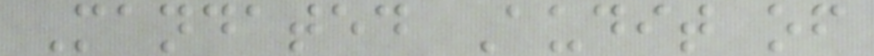Mandated Audit of
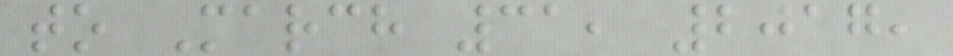to March 31, 2017,
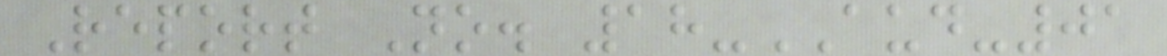Report No. 18-AUD-01
